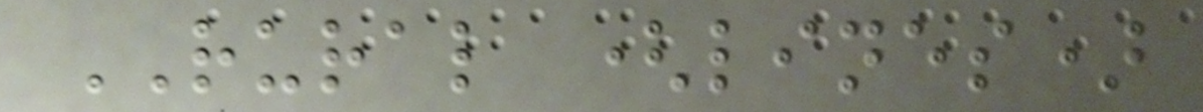RURAL (lines)
